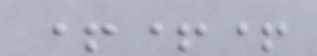+++
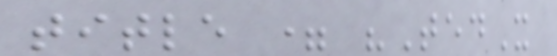title = "TedX
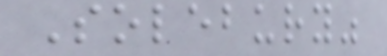Solebury"
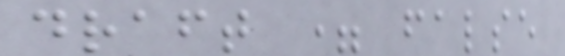draft = false
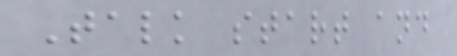Talk start and
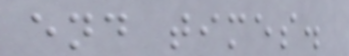end times.
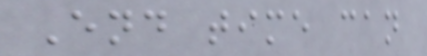End time can
